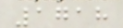1718
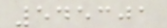545301
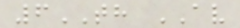6TH AV
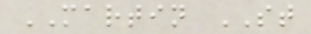MARTIN ST
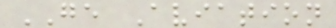GE Aviation
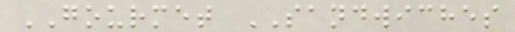GOURMET SANDWICHES
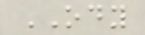ODY
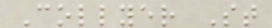Collyer St
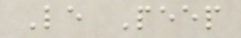Le Peep
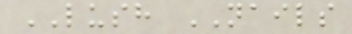LUSH NAILS
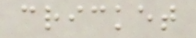cricket
